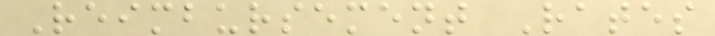Reimbursement Rates
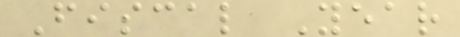Fiscal Year
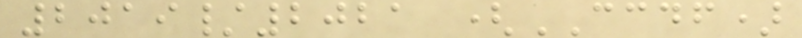2019/2021 (CCDF)
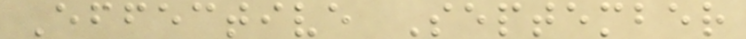Effective September
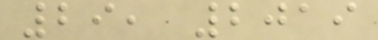29, 2019
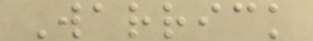Warrick
